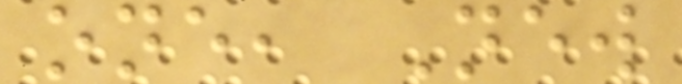one, New
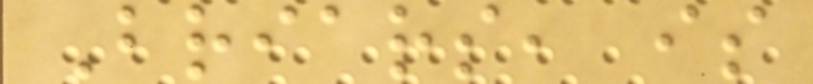Briars, is
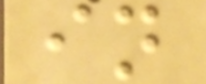in
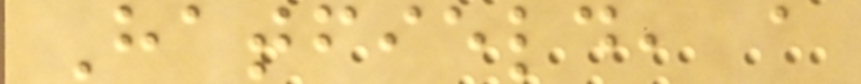Hatfield, a
